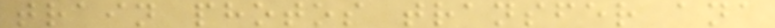train photos transfer ana
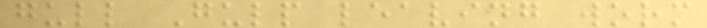gull Gulp leaving worm
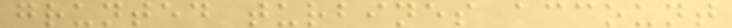grunted turbines account
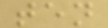ten
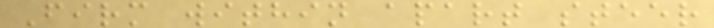Firm within apart steer
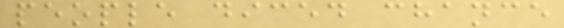people diced chance
